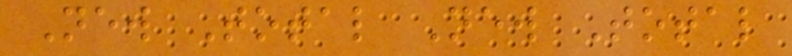New Total New Total
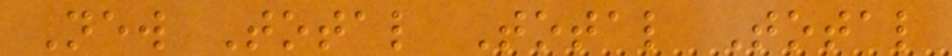New Total Total Total
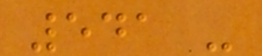541 -
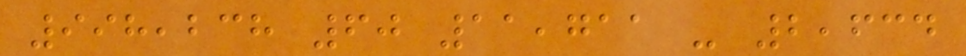998,238 60 11,711 - 2,634
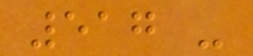517 -
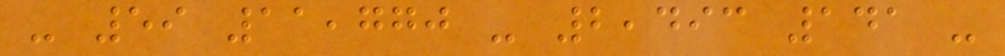- 59 11,770 - 2,493 141 -
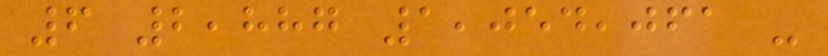6 2,887 1,054,061 -
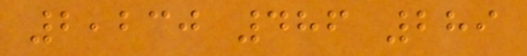2,230 486 289
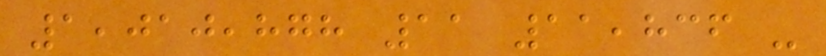1,010,878 11 11,836 -
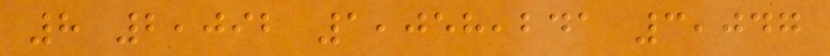8 2,092 1,058,241 3,047
